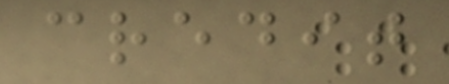credit
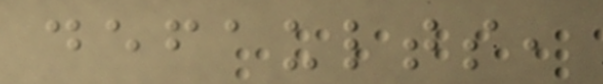defaults,
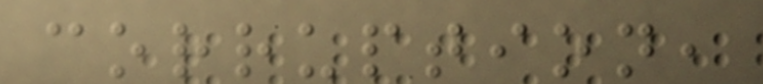corruption,
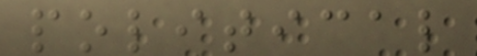political
